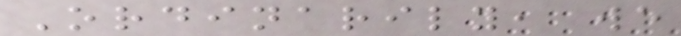Ordinarily, we
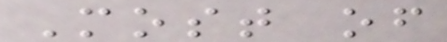Most of
